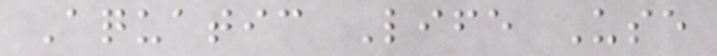Aquatic Life Use
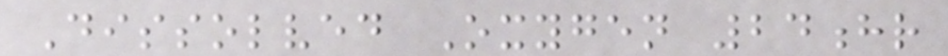Dissolved Oxygen 24hr
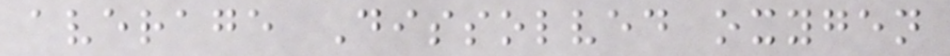average Dissolved oxygen
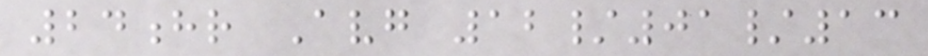24hr Avg 12/01/13
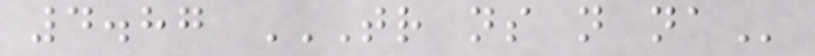4.87 TR NS N NA
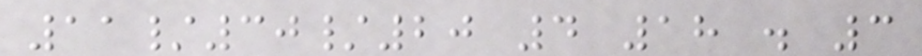11/30/20 4 18 . 3
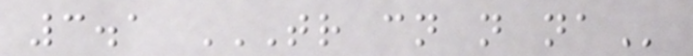3.1 TR CN N NA
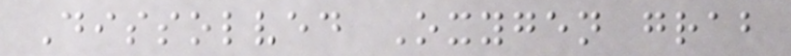Dissolved Oxygen grab
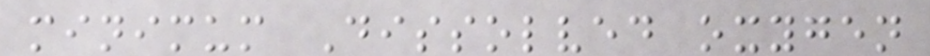minimum Dissolved oxygen
